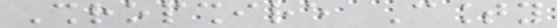Shropshire County
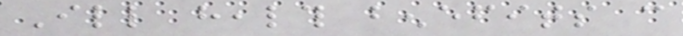Ill health benefits can
